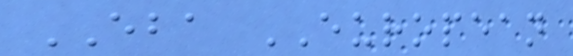EBA EUROPEAN
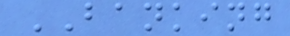BANKING
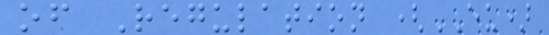of Regulation (EU)
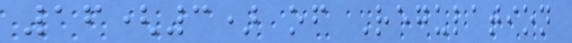16(3) of Regulation
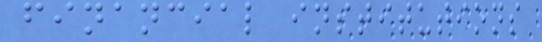financial institutions
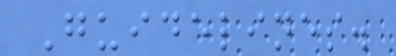Guidelines.
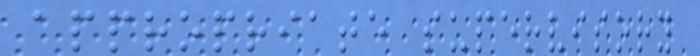appropriate supervisory
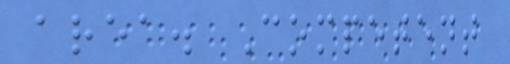area. Competent
